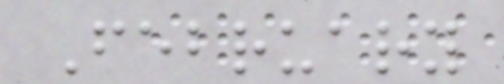February
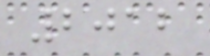2012
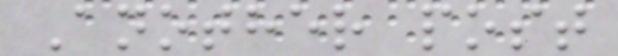Another post
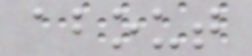about
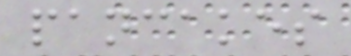pancakes
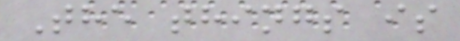The things is
